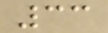33
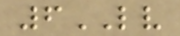6LV
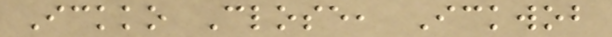Ickko Close, Ickwob
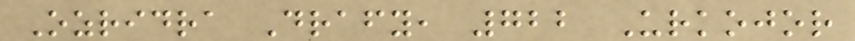Ozridra Drafy, 722 Urkojor
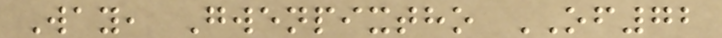Way, Gwenpixtho OF72
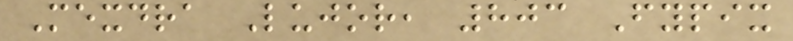Mexdra Lujor, 803 Fypix
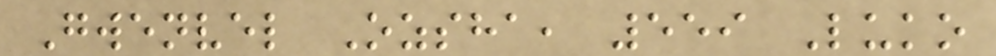Gwenvel Ozsha, 559 Luko
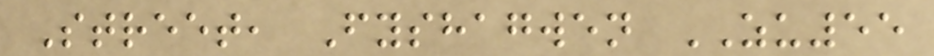Street, Fyshagwen ZU55
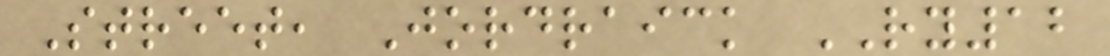Street, Jordraick RY12
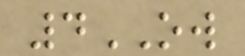4OW
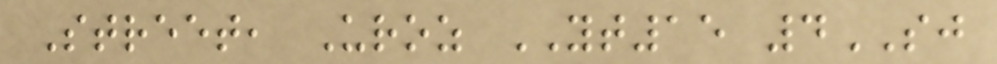Street, Uroz YT15 4SJ
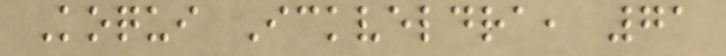Koqui Ickveldra, 71
